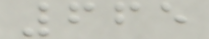665
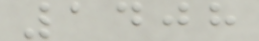1408
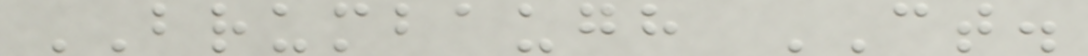BRUMBAUGH CT.
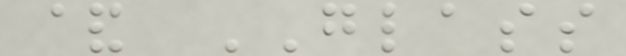& GLASS
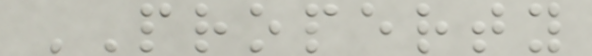PROPERTY
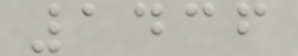1436
